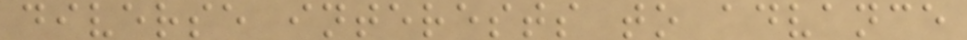diverse interests to advance
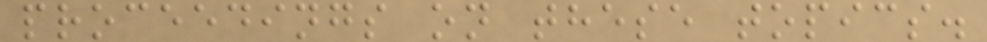proceedings on these topics.
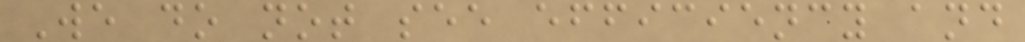We do not see efficiency and
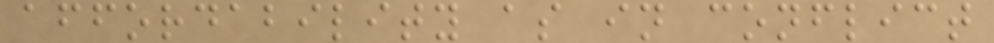affordability as in conflict
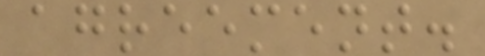agreement.
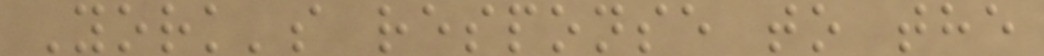York's response to the
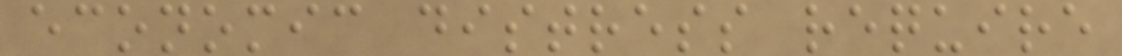economic distress require
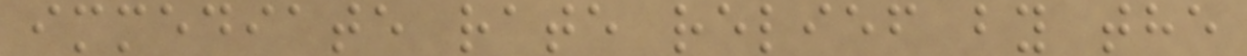immediate rate relief by the
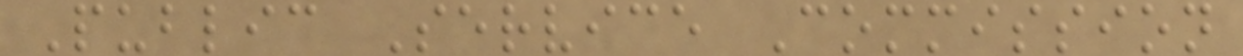Public Service Commission
